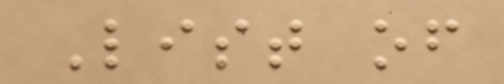List of
